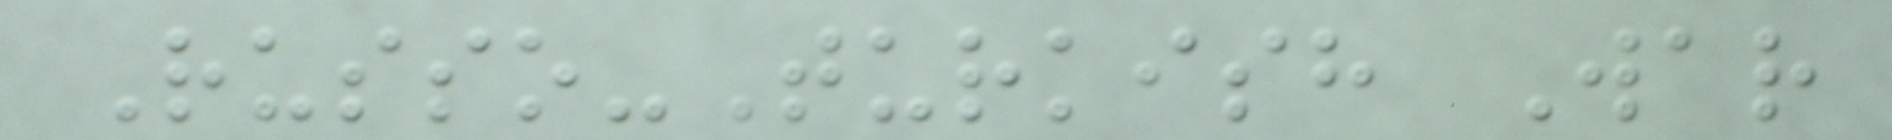Russo-Turkish War
